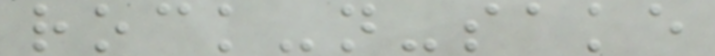rock-n-sake
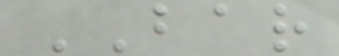BAR
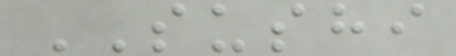SUSHI
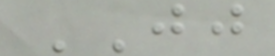JJ
